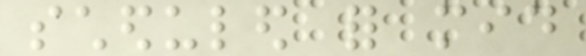scheduled for mid
